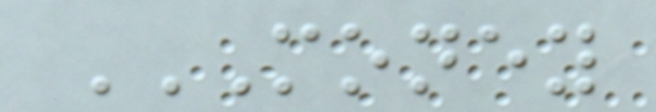MONEY
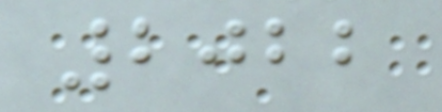2022
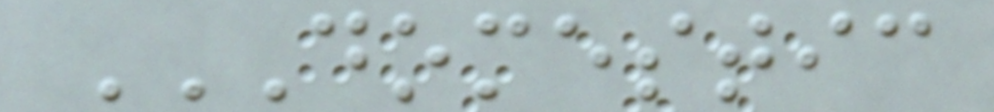DOMESTIC
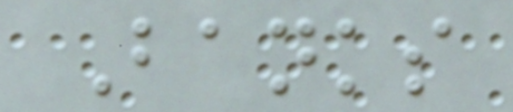Banks
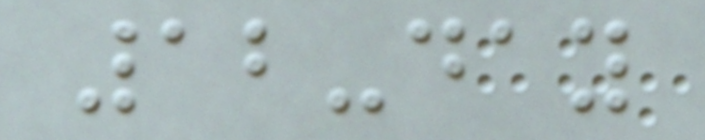12-day
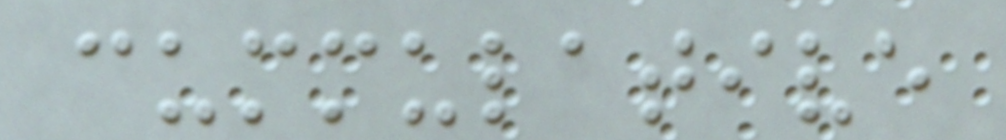cummulative
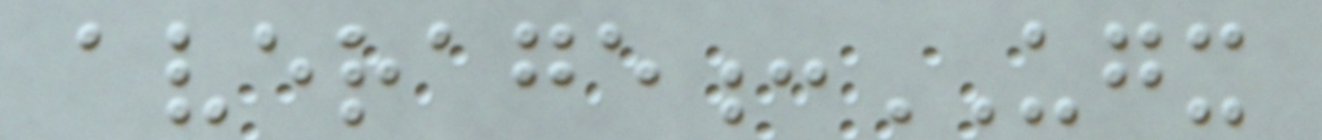average:UGX
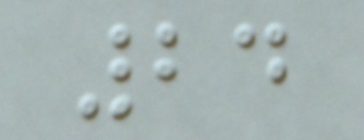24
